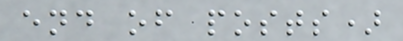end of posts)
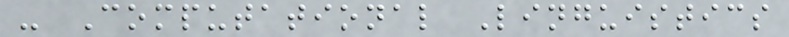- Computational Linguistics
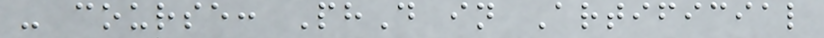- course: PhD in Artificial
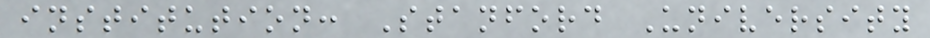institution: Stanford University
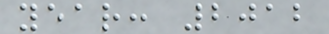year: 2012
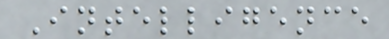Intelligence
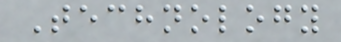Technology
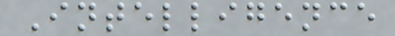Intelligence
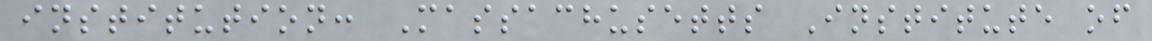institution: Massachusetts Institute of
